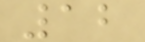12
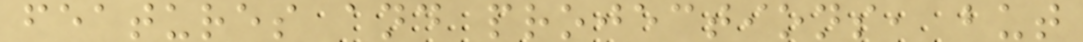features and projections, but
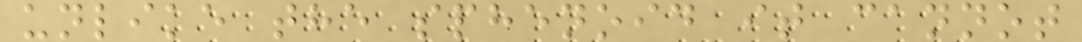unlike the sphenoid it cannot
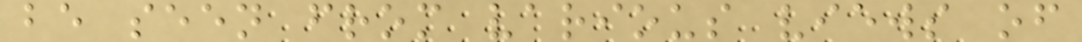be seen from various views of
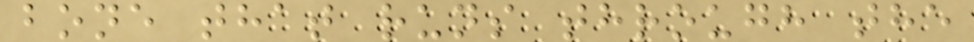bone that runs through the
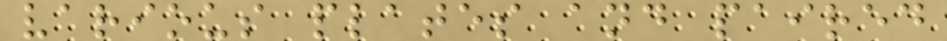various plates and paired
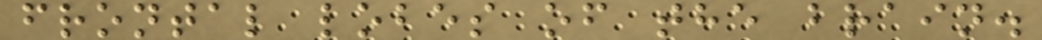frontal lobes of the brain.
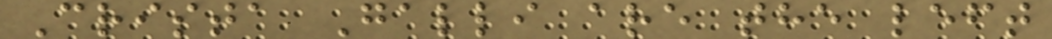Crista Galli are the left
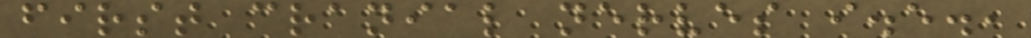first cranial nerves i.e.,
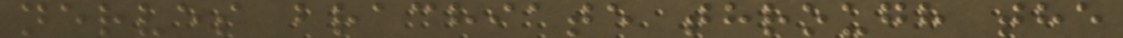nerves brachiate through the
